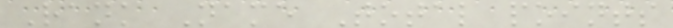Rank Name Total points
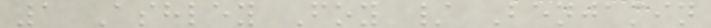1 Ashley Foy / Benjamin
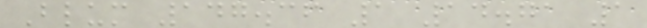Blum 147.36 1 14.71 1
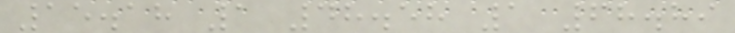15.18 1 48.58 1 68.89
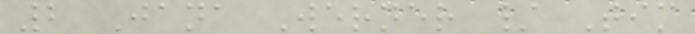2 Jana Werner / Tim
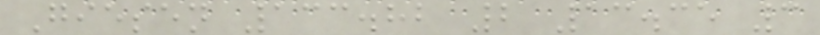Giesen 133.82 2 13.35 3
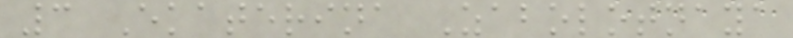3 Ekaterina Zabolotnaya
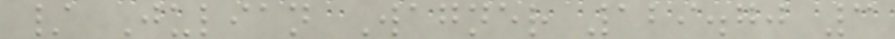/ Julian Wagner 129.70 3
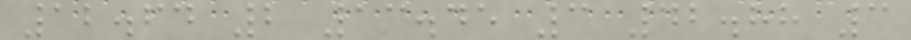12.64 2 13.45 3 42.88 3
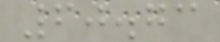60.73
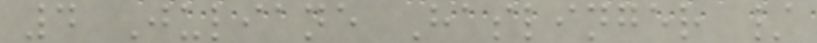4 Juliane Haslinger /
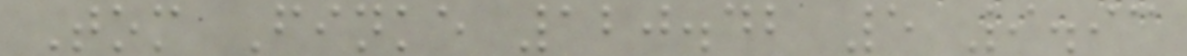Tom Finke 120.42 5 9.93
